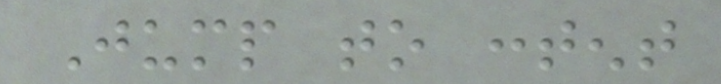Jump to content
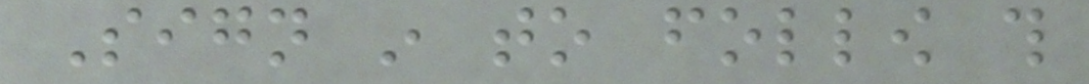Sign in to follow this
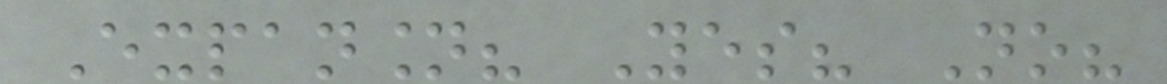Expansion? Yes? No?
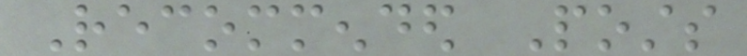Recommended Posts
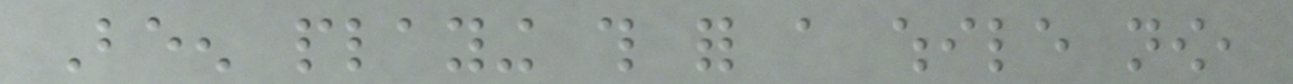Been playing this for a while now,
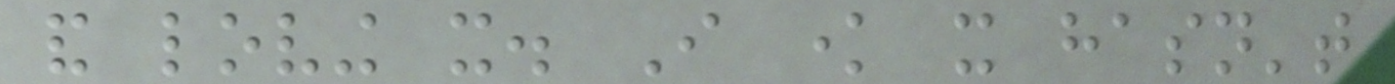and loving it. I know it hasn't
